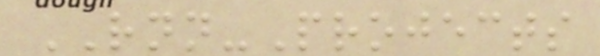RNN-Projects
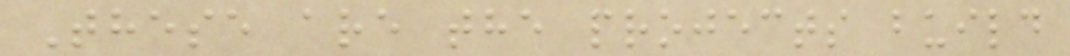These are the projects build
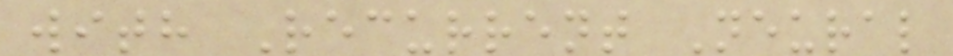with Recurrent Neural
